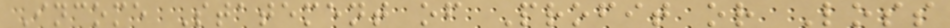Income Statement of Profit or Loss
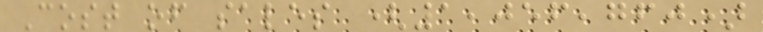Cost of sales (1,056,760)
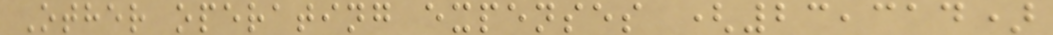Other operating expenses (23,314)
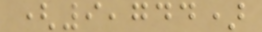(9,744)
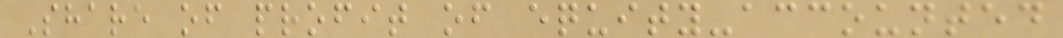Share of profit of equity-accounted
